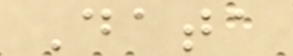Data
